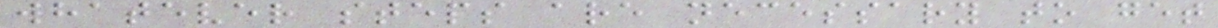whatever steps are necessary to get
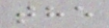the
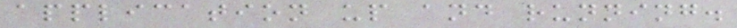application up and running.
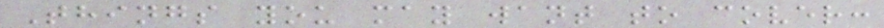Things you may want to cover:
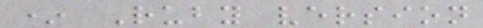* Ruby version
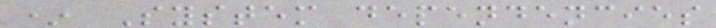* System dependencies
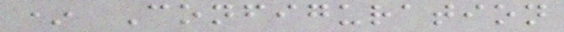* Configuration
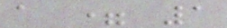a = 1
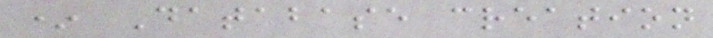* Database creation
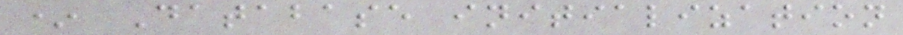* Database initialization
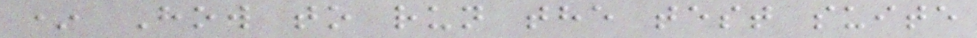* How to run the test suite
